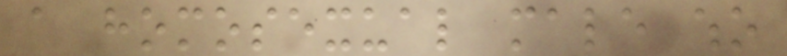a homosexual male who
